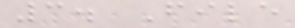3. File
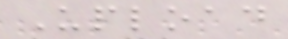Upload
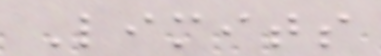Limits
